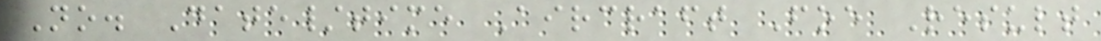No. Date/time Aircraft Foe Result
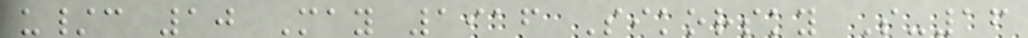u/c 10 May 1916 Sikorsky S-16
